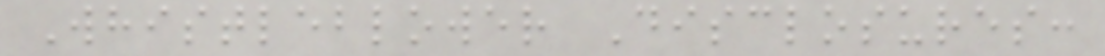Whistleblower Disclosures:
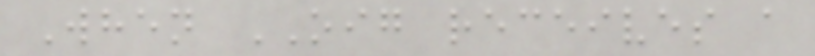When OIG receives a
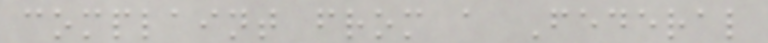complaint from a Federal
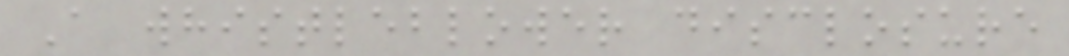A whistleblower disclosure
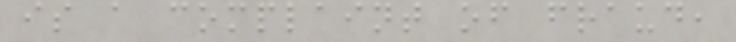is a complaint of fraud,
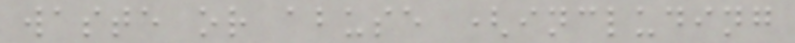waste or abuse (including
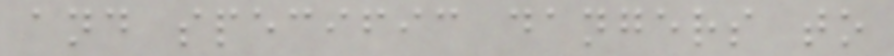and specific dangers to
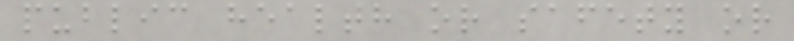public health or safety or
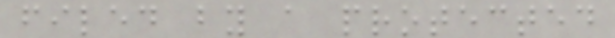filed by a protected
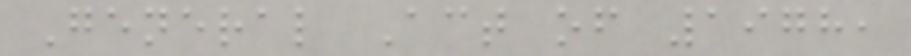General Act of 1978,
